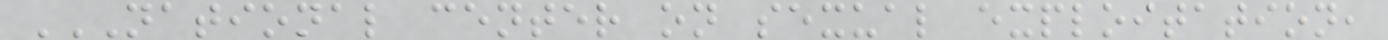NATIONAL CENTER ON SEXUAL EXPLOITATION,
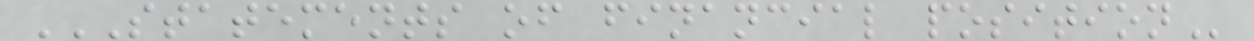STATEMENTS OF FINANCIAL POSITION
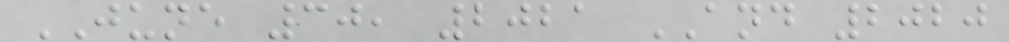JUNE 30, 2021 AND 2020
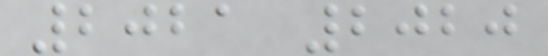2021 2020
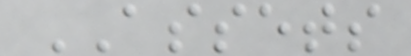ASSETS
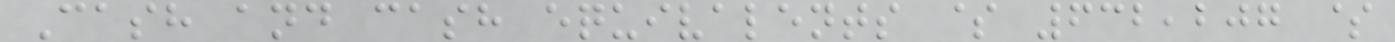Cash and cash equivalents $ 632,207 $
